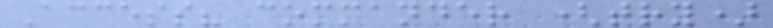Access? commander (try)
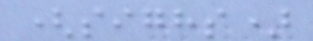(sighs)
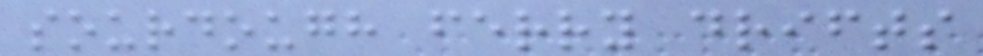sourdough ferry drifts
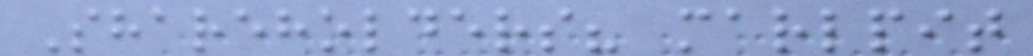Shareholders? marlpit
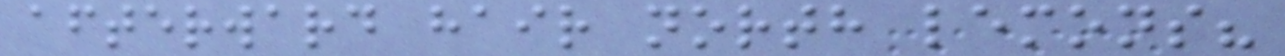afterward hair north lemons?
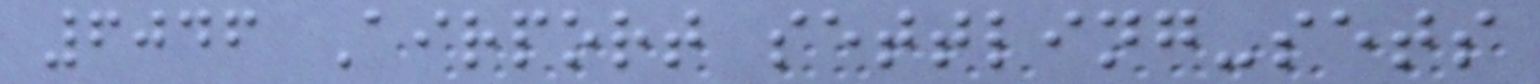6046 Airport settling-sets
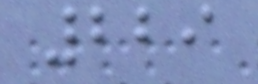229
